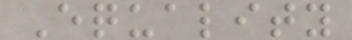Equality
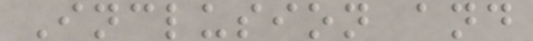Inclusion and
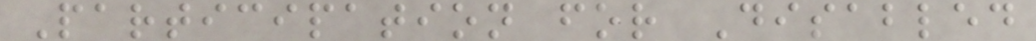Participation for Disabled
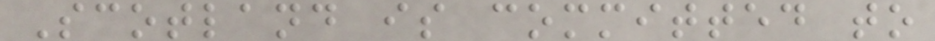Scotland is committed to
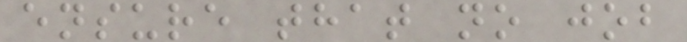ensure that no job
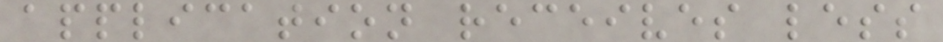application receives less
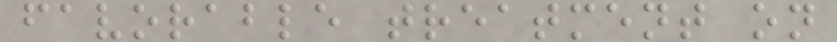favorable treatment on
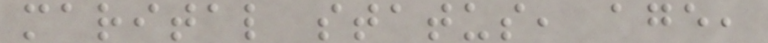marital status, age,
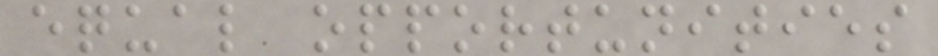equal opportunities
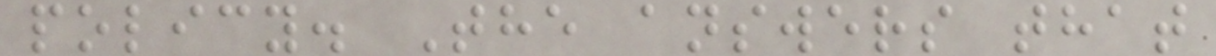policy. The answers that
